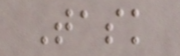Task
